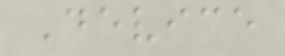Device
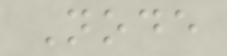Node
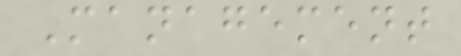Management
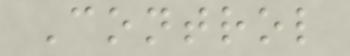Control
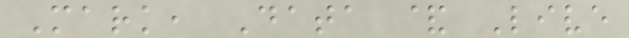Mark, Data & Live
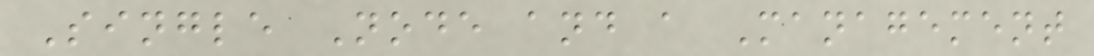Single Node and a Management
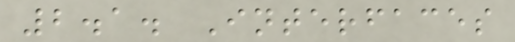2.1. Interfaces
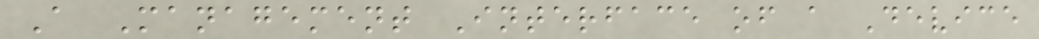A Management Interface of a Device
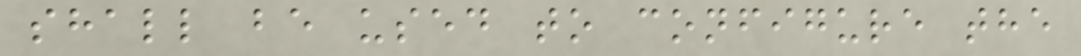shall be used to configure the
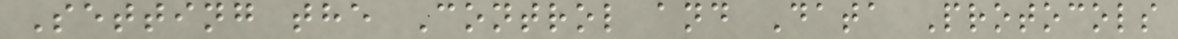Setting the Control and Data Protocols
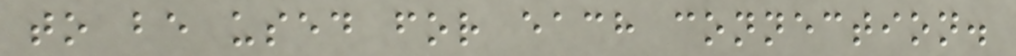to be used for each connection.
